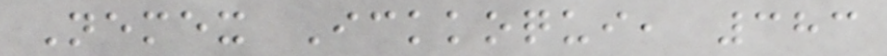Nemex Ickkoqui, 383
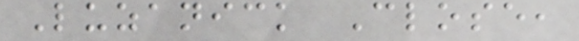Luzanick Close,
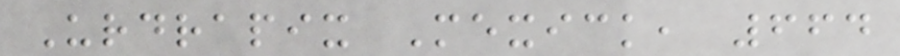Urdrapix Mexick, 664
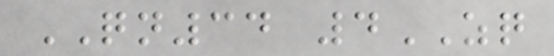QN34 4ZQ
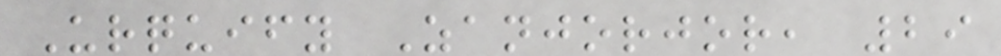Urquify Zanjorjor, 29
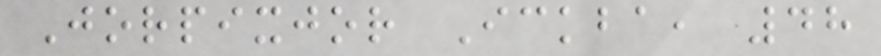Jorpixjor Ickba, 48
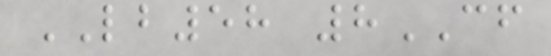LB58 8CF
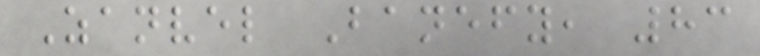Zanvel Banefy, 83
